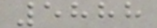5888
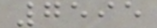7595
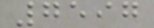7597
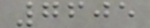7605
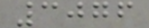3076
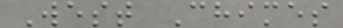West Chimes
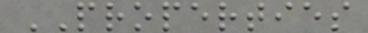PROPERTIES
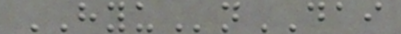HYUnDAI
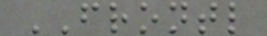FRONTL
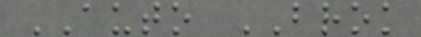AUTO BROK
